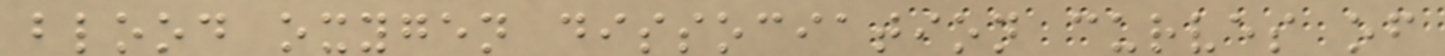blood oxygen dissociation curves of
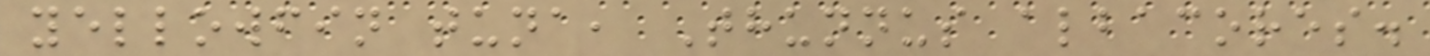yellowfin tuna, Thunnus albacores.
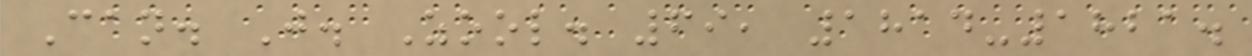Can. J. Zool. 69, 1814-1821.
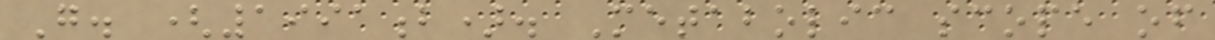G. (1991b). Metabolic scope of
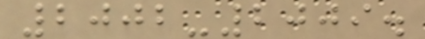2002-2009.
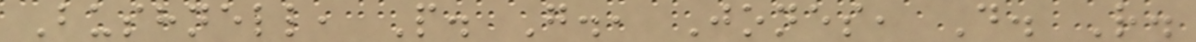Bushnell, P. G., Jones, D. R.
